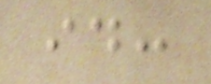id:
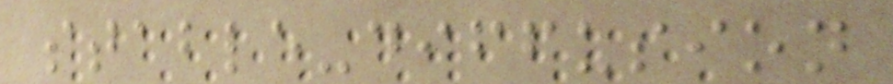stable-diffusion
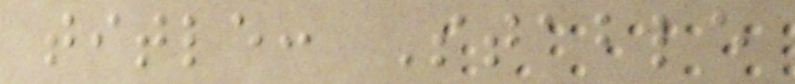title: Stable
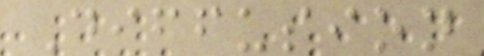Diffusion
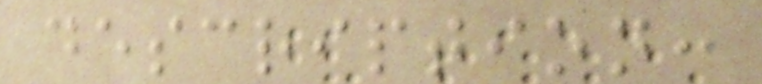description:
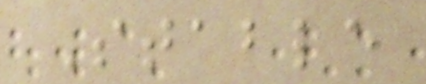Stable
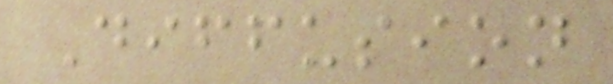Diffusion
